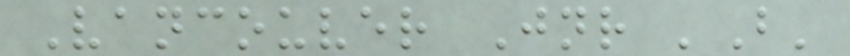Vancouver Jnr 'B'
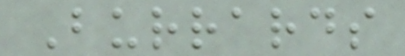Burrards
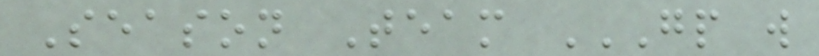Season Team GP W
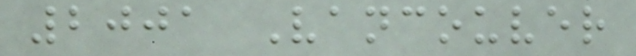2001 Vancouver
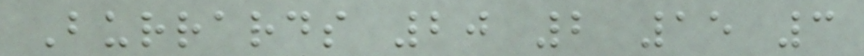Burrards 20 2 15 3
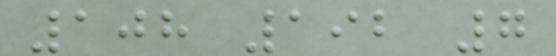108 192 7
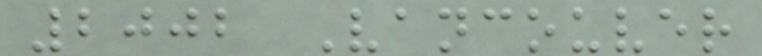2002 Vancouver
